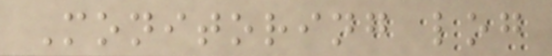Monitoring log
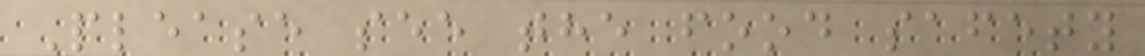Please see the food safety
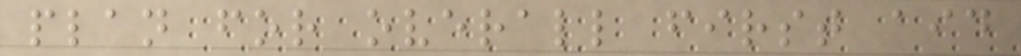plan for overall first aid
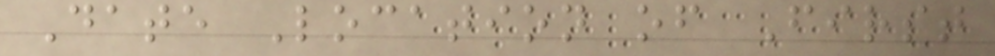Date Location of First
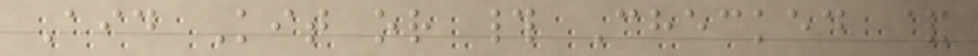Aid Kit or # Checked &
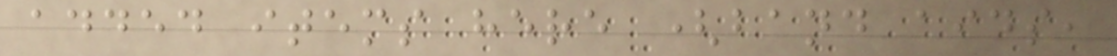added items here (band aids,
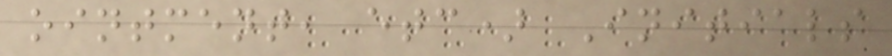ointment, etc) Initials
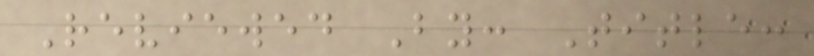Reviewed By: Title:
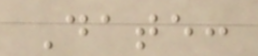Date:
